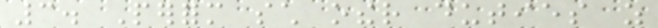3. Perform such other duties as
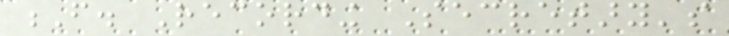F. Recording Secretary's
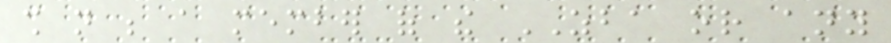shall not be a member of the ZBA or any
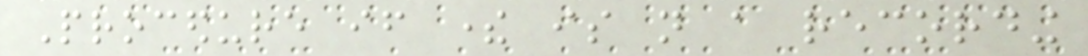Procedure if there is not a recording
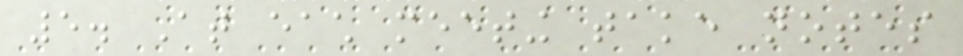5. At each meeting take notes
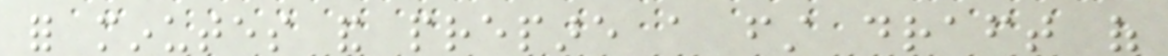for minutes and prepare a first draft of
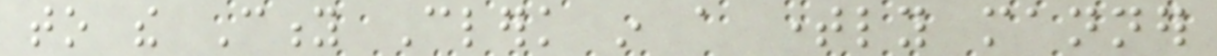to the City Clerk in a timely manner
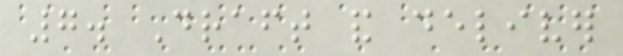7. Draft and deliver
